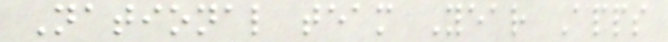National team Year Apps
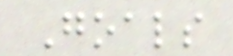Goals
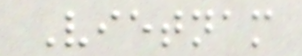Vietnam
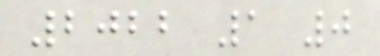2022 1 0
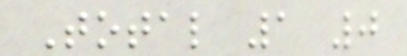Total 1 0
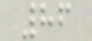86
